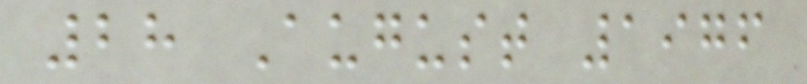28 August 1976
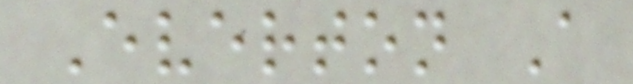Everton A
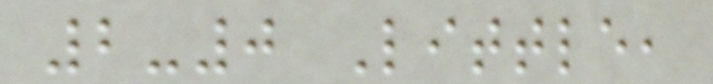2-0 Little,
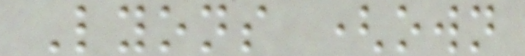Lyons (own
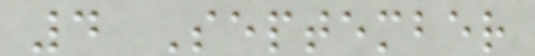4 September
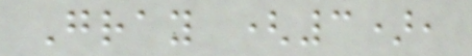Gray (3),
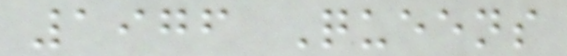1976 Queens
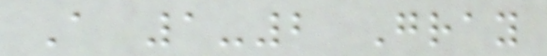A 1-2 Gray
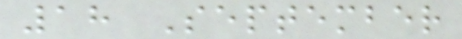18 September
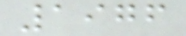1976
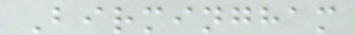Birmingham
